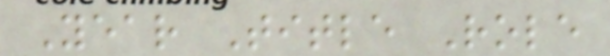Year Title Role
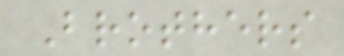Brothers
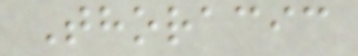Thoracic
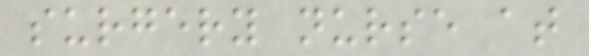surgery nurse at
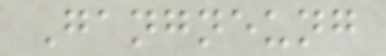Gangneung
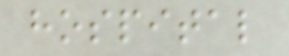hospital
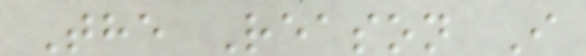The Reason I
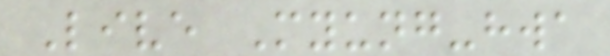Live Myung-hwa
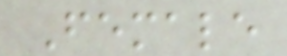Female
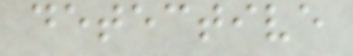detective
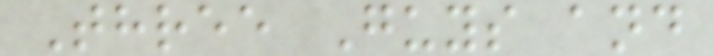Three Guys and
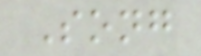Song
